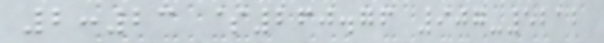2:23 $260.76 907-5212
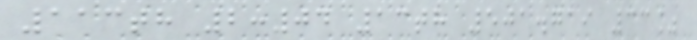113th 2:04 13th 501.719 33%
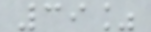39%
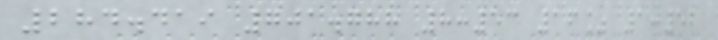284.419 701.788 8:53 16% 1:52
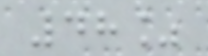48%
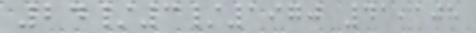24/3/1970 41,108
